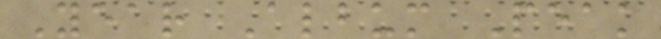Year Album Peak
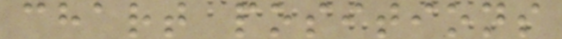chart positions
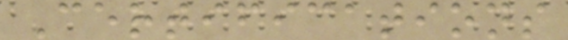Certifications
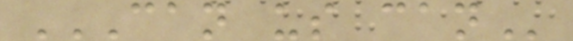CAN US CAN
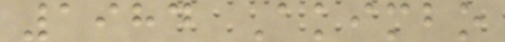1984 Akimbo
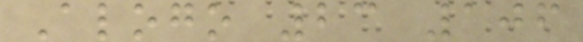Alogo 23 106
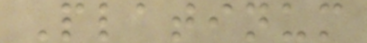Platinum
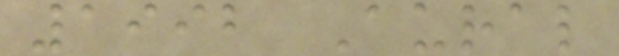1992 Aural
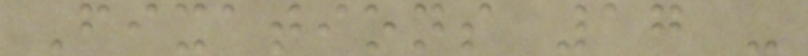Fixations 17 -
